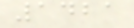1421
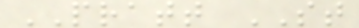PRATT ST
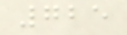725
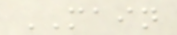MAIN
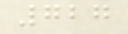727
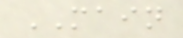MAIN
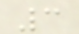3
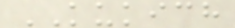KUKICH
